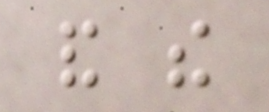and the
